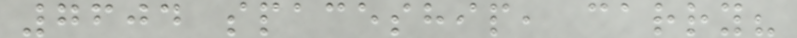7604 spaceship, carry?
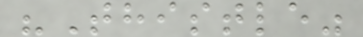"Thistle"
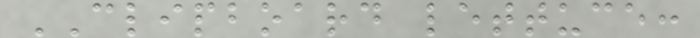CLIPBOARD lettuce:
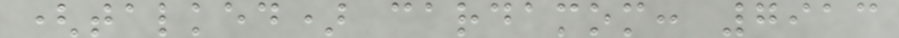(talked) cardamom: 7913
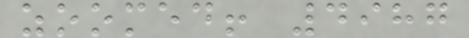zoomed! 4987
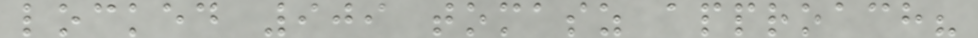locked 909 tomasz approach?
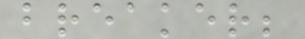breaker;
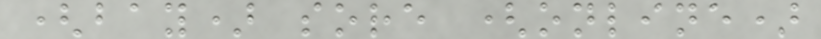(bay) sore (online)
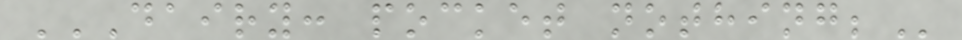DAIRY: POCKET NOTHING;
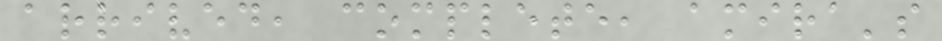arrived, complete, amira's
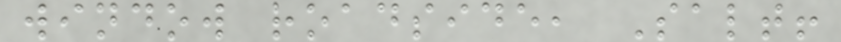window roadside, Salt!
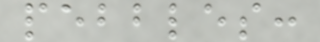pebbles:
